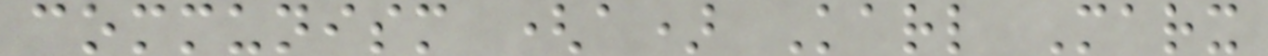communism (a) Karl Marx
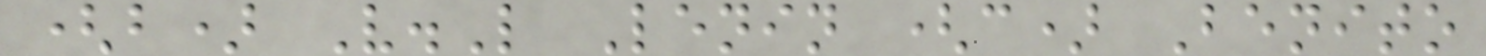(b) V.L Lenin (c) Benito
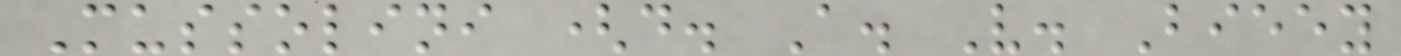Mussolini (d. A. V. Bieey
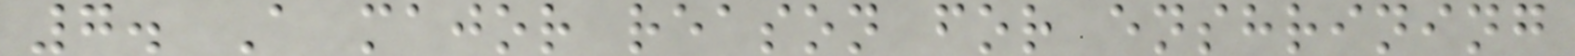7. A major reason for enshrining
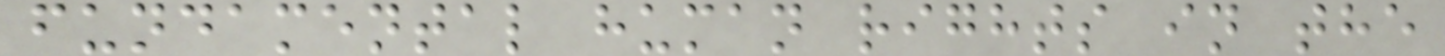fundamental human rights in the
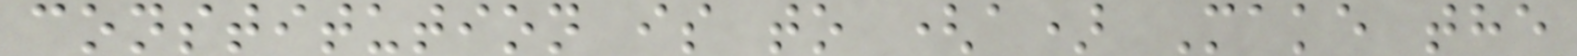constitution is to (a) Make the
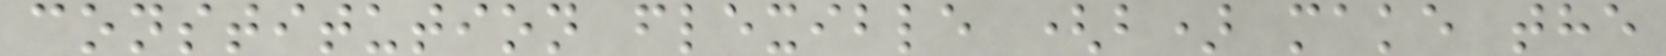constitution flexible (b) make the
